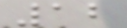12
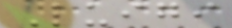Luigi
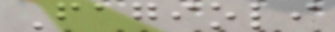Fagioli
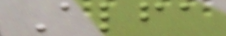Alfa
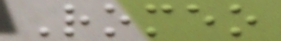Romeo
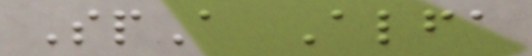SpA Alfa
